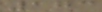173
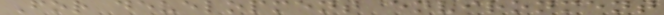For development environment
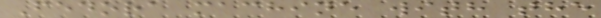Fedora machine with the
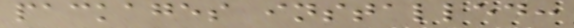packages installed:
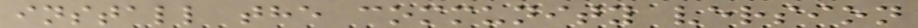install the community version
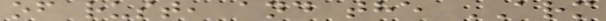of rust, and the ARM
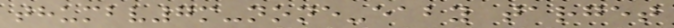thumbv7m-none-eaby target
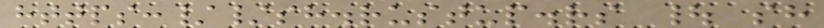https://sh.rustup.rs | sh
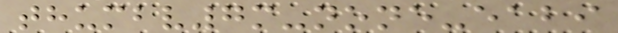thumbv7m-none-eabi
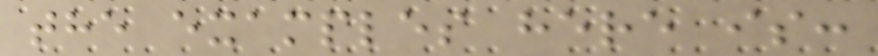the examples here is:
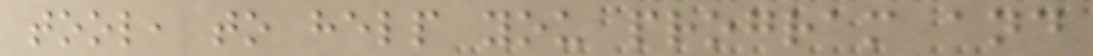tool, to help you program and
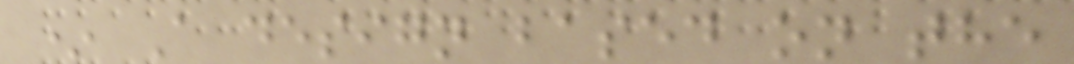* A design based on the
